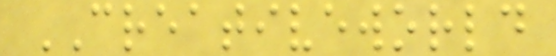CREATIVEWORLD
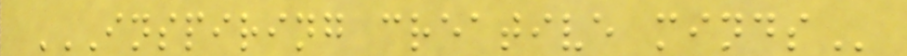INSPIRING CREATIVE MINDS
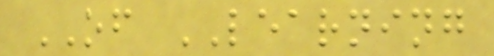OF LEARNING
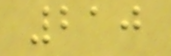210
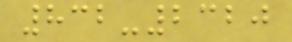832-2320
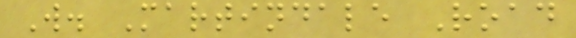W. Martindale Road
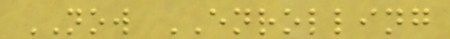NOW ENROLLING
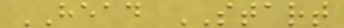HEAD START
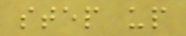step up
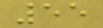55
